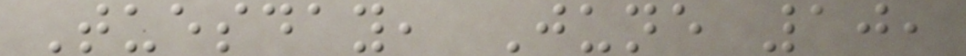Tuesday, June 10,
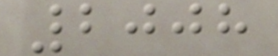2008
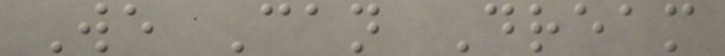We Can Dream
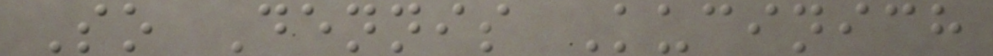So Dennis Kucinich
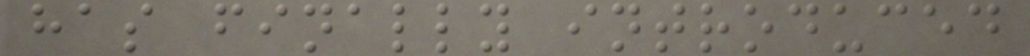has finally introduced
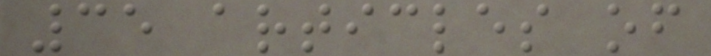35 articles of
